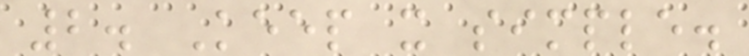2. Keep it simple.
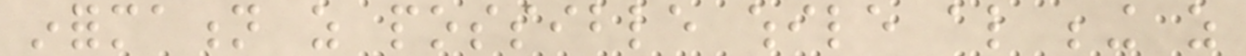information as possible while also being as
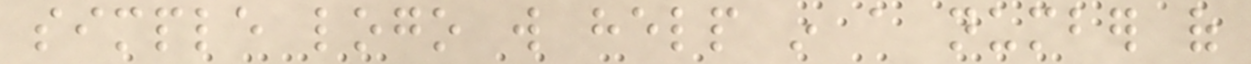simple logo will help in a number of
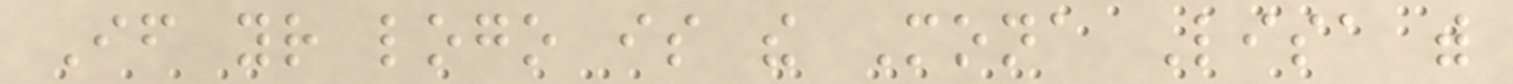If your logo is the Mona Lisa with
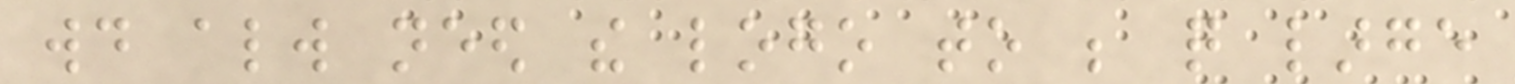would always need the logo to be quite large
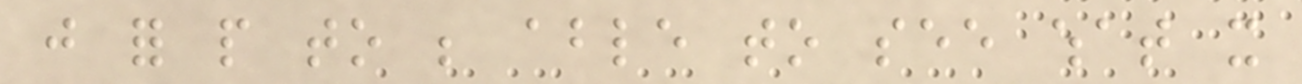just for people to be able to see what it
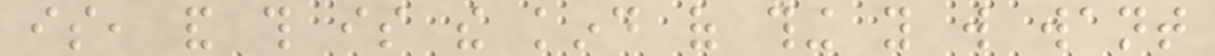is, and this is the kind of thing you will want
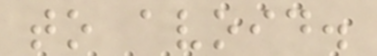to avoid.
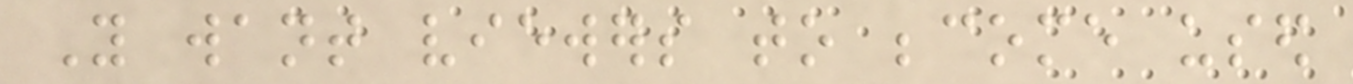You want viewers to become used
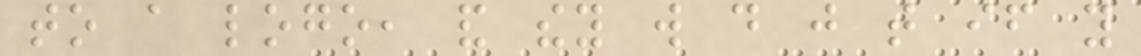to a logo, and they will do just that if you
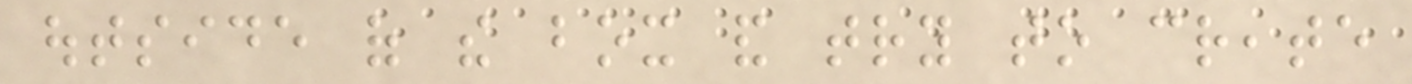outside of the box and try to create
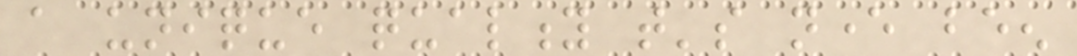a unique quality that's never been
